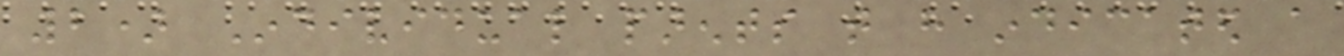2) Individual parents that have indicated a
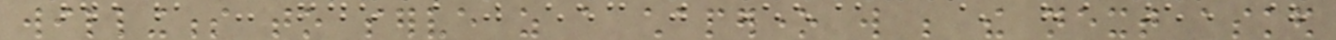willingness to serve as a chaperone will be the next asked
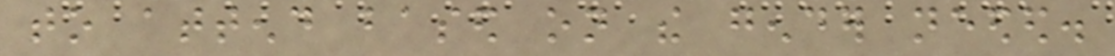to attend based on the gender needed.
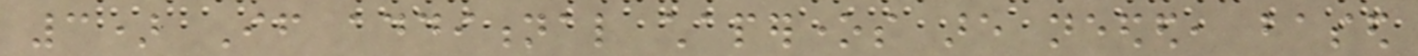3) If additional chaperones are needed, based
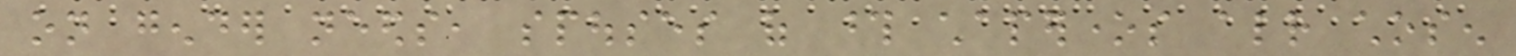on gender needs, spouses of those chaperones already chosen
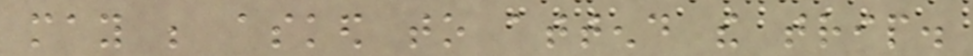may be asked to attend the trip.
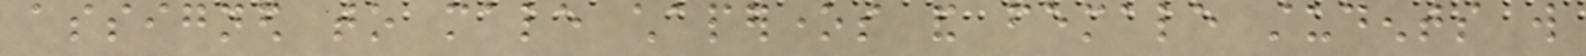assigned to male chaperones and female students will
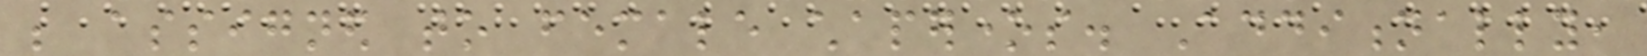be assigned to female chaperones. Additionally,
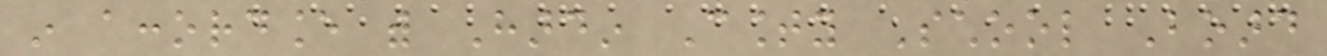in accordance with Hardin County School Board
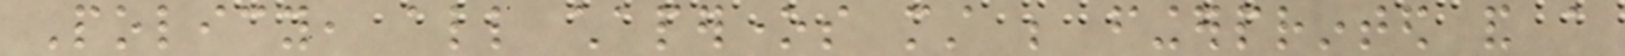Policy, all chaperones must be fingerprinted and a
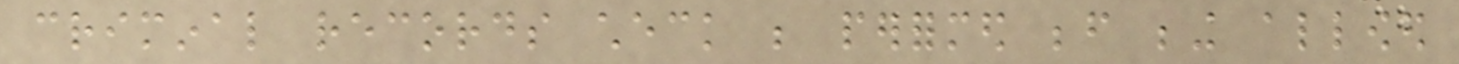criminal records check be performed before being allowed
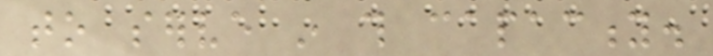to serve in this capacity.
